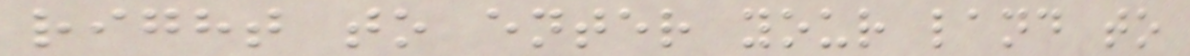right to enter your land to
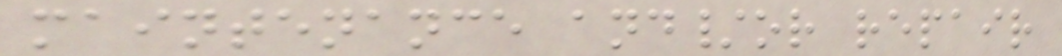maintenance and/or repair
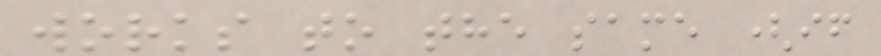works to the same (if
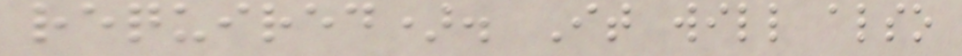required). It will also
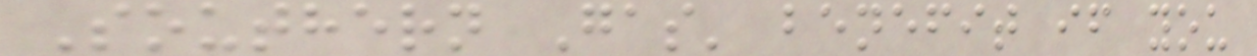Southern Gas' benefit if you
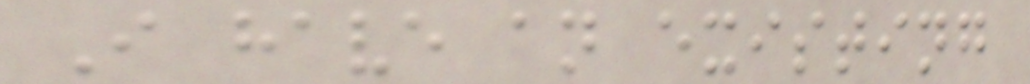I have an existing
